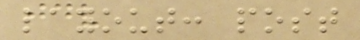layout: post
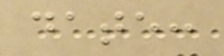date:
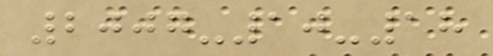2007-10-18
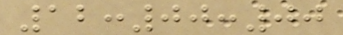12:00:00
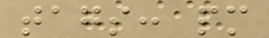tags: pm
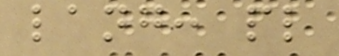lang: pl
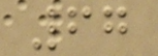67
